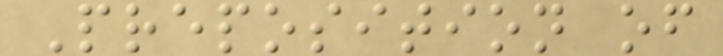Preposition of
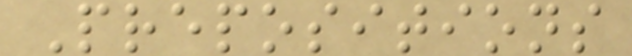Prepositions
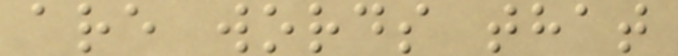are words that
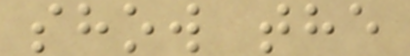show the
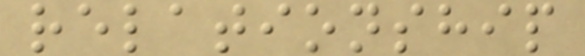relationship
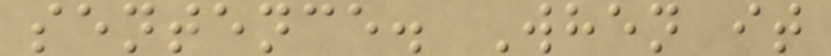sentence. When it
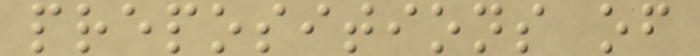prepositions of
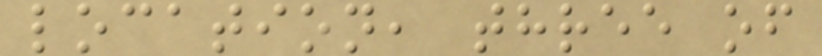location, three of
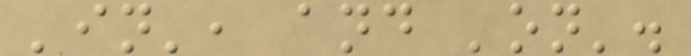'in', and 'on'.
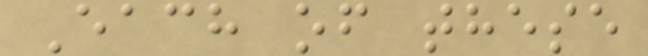Each of these
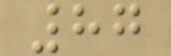87
